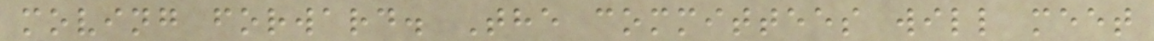moving forward. The committees will meet
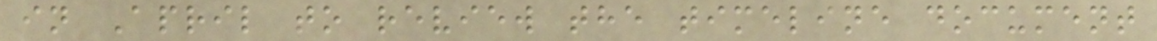in April to review the timeline document
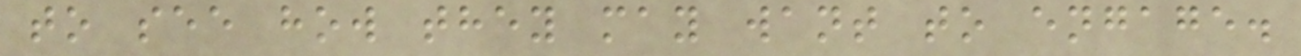to see how they may want to engage.
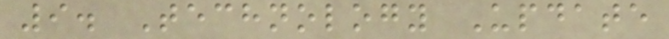9. Technology Update
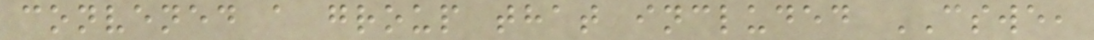convened a group that included CSWE,
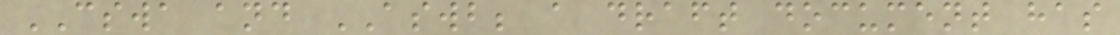CSWA and ASWB; a draft document has
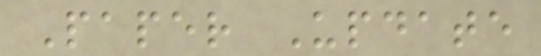Paper Update
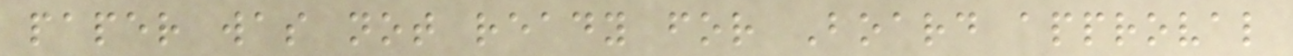paper was not ready for Board approval
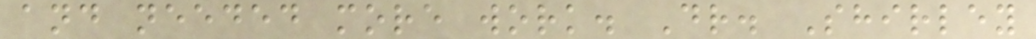and needed more work. Dr. Shirley
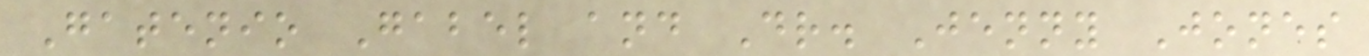Gatenio Gabel and Dr. Jenny Jones
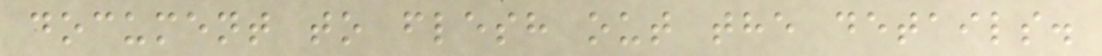document to flesh out the details.
